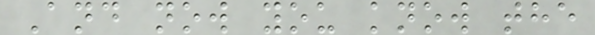And now you know the
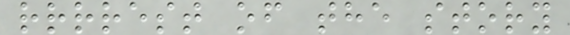rrrrest of the story
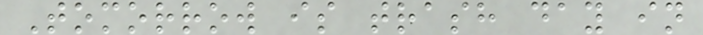Tomorrow is trash day in
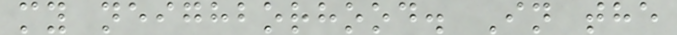my neighborhood. In the
